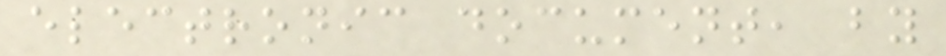electronic document, by
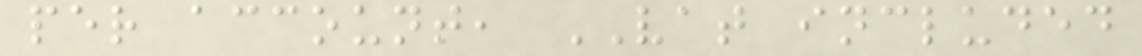per account, VAT included
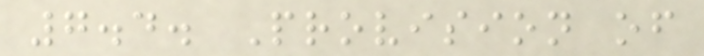7.4. Provision of
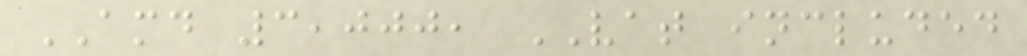AMD 3,000, VAT included
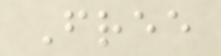Free
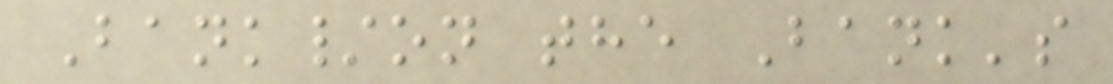Bank/on the Bank's
